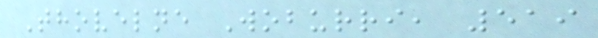Thovelne Woburri, 519
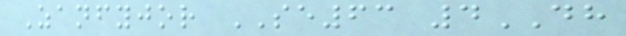Zanfyjor SE63 4DH
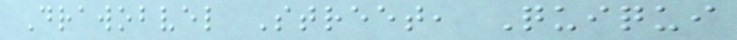Drawobvel Street, Quiqui
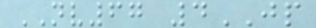NV67 4JP
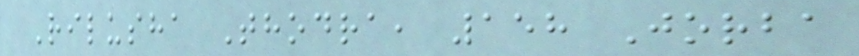Rilusha Thodra, 158 Jorba
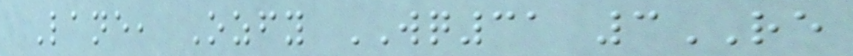Lane, Ozfy WQ31 3RE
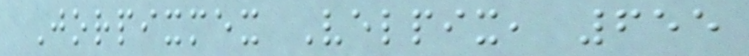Jorpixmex Velpix, 655
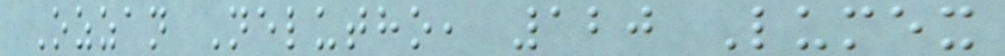Ozzan Nelutho, 120 Lumex
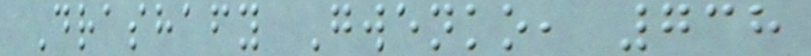Drashafy Gwenko, 738
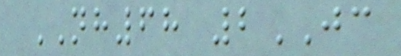NH68 2JC
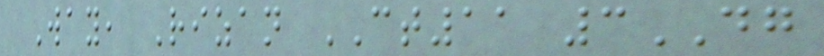Way, Rizan CT11 3DG
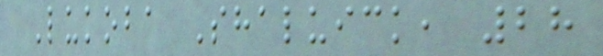Lukoba Shaluick, 28
